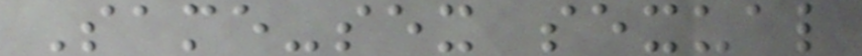Same-sex sexual
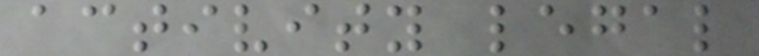activity legal
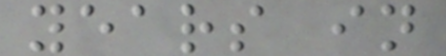years in
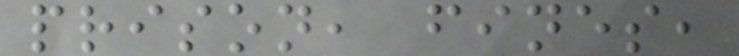prison, fines,
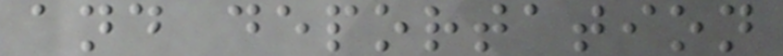and deportation
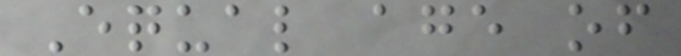Equal age of
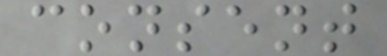consent
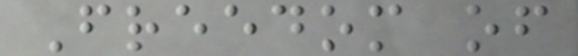Freedom of
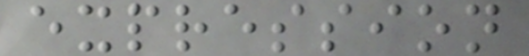expression
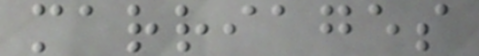marriages
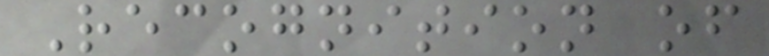Recognition of
